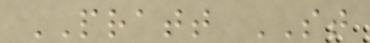PRATT ST
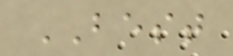BEST
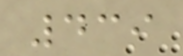439
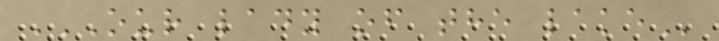OUR LADY OF THE LAKE
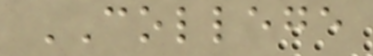COLLEGE
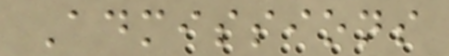Admissions
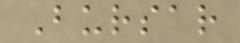Bursar
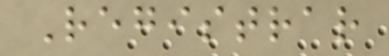Registrar
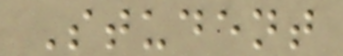Student
